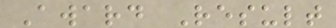Award Result
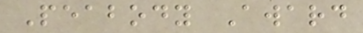Peabody Award
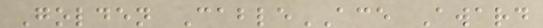Golden CableACE Award
